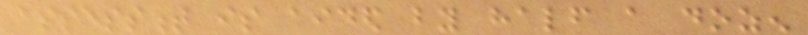assessment is aided by half a dozen
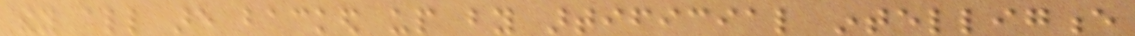they all are backed up by artificial intelligence
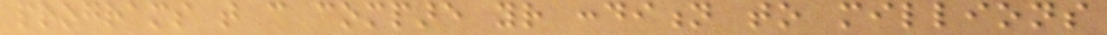programs that can compare your condition to millions
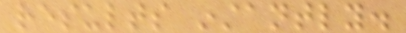results instantly.
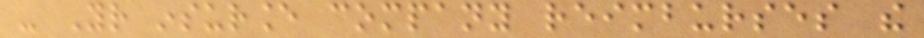- Your insurance company reimburses the
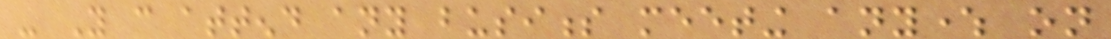- You can attend any business meeting anywhere on
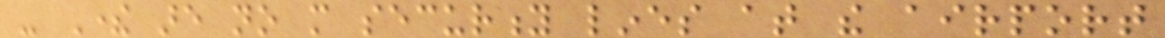- There are no more security lines at the airport
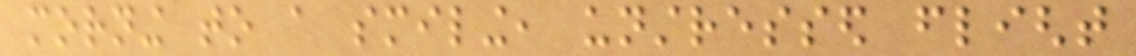morning to a smiling, unstressed flight
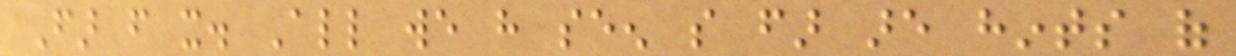Far from it. All we have seen so far are hints of
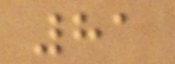81
